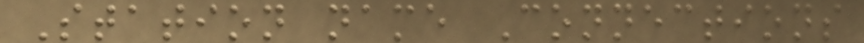Station name Connections
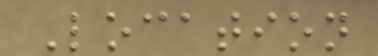Location
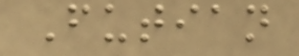Futian
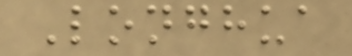Longhua
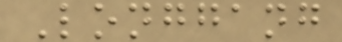Longgang
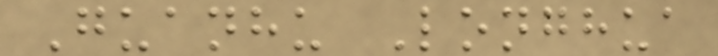Guanhu Longhua
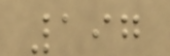197
